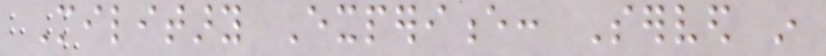Military Experience: Served in
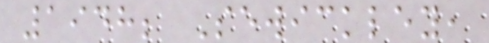1948; Sewickley,
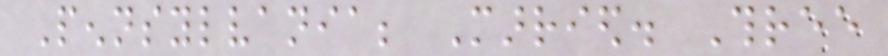Pennsylvania; Married. Three
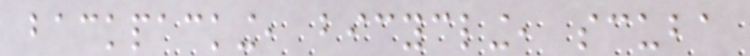backpacking, bicycling, scuba
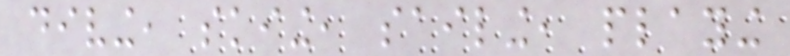diving, skiing, sailing, playing
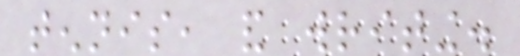tennis, and writing.
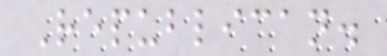Republican.
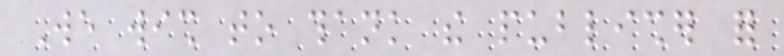We wish to thank the publisher for
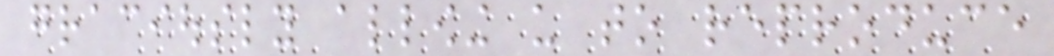graciously allowing us to reproduce
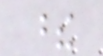these
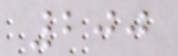200
